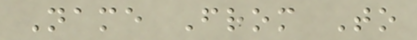Name From To
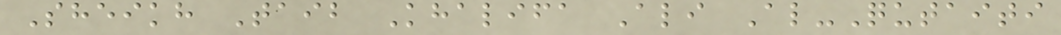Sheikh Taib Khalifa Ali Al-Qutaiti
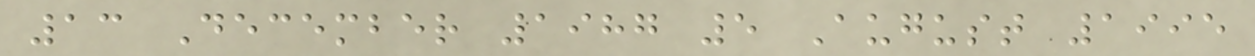13 December 1987 5 August 1995
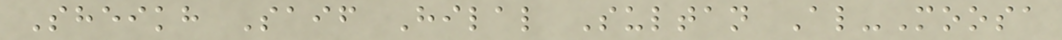Sheikh Saif Hilal Sultan Al-Moosa
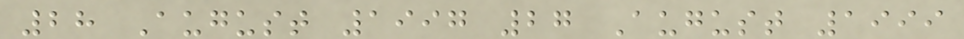28 August 1997 27 August 1999
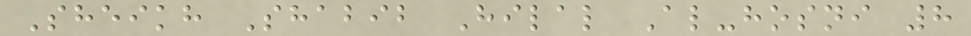Sheikh Shabib Hilal Al-hosni 8
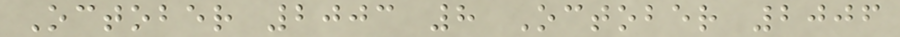October 2003 8 October 2006
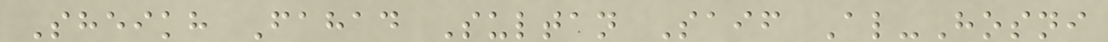Sheikh Fahad Sultan Saif Al-Hosni
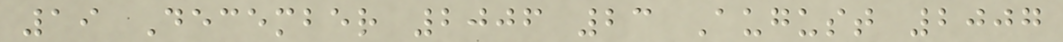19 December 2006 23 August 2007
